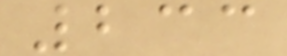233
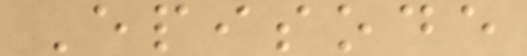Episode
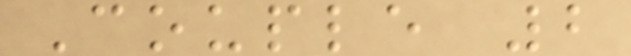Couple 2
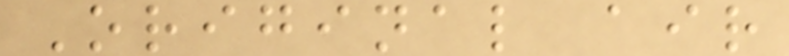Original air
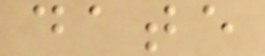date
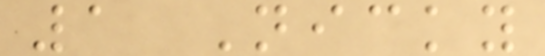1 Nicky
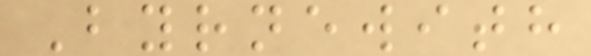Byrnewith
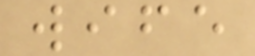wife
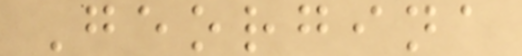Georgina
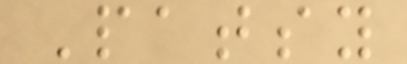Patsy
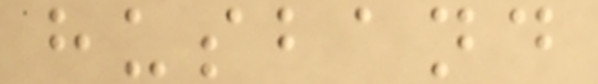husband
